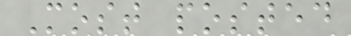Most posted
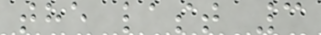the last 3
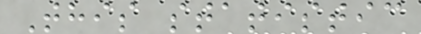This statistic
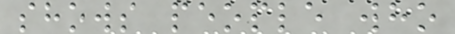shows people who
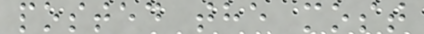posted the most
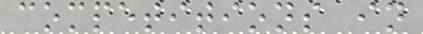competitions in
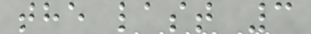the last 3
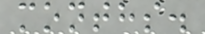months.
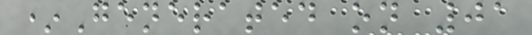*Generated on 01
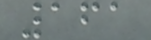161
